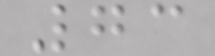73
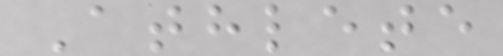Athlete
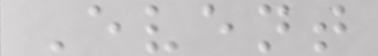Event
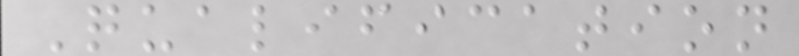Qualification
